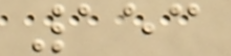153
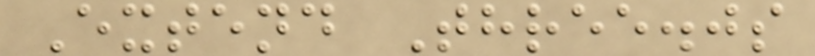Extend Three.js
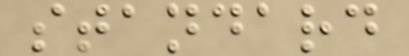standard
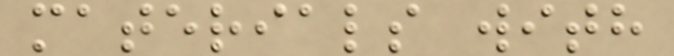materials with
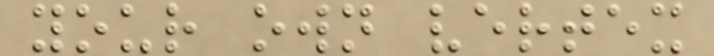your own vertex
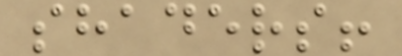shaders!
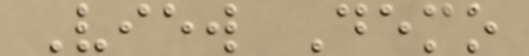View Demo
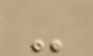-
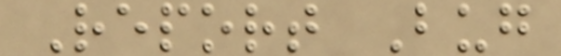Report Bug
